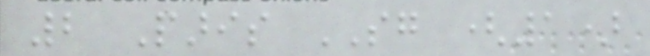2 Paris SG (1)
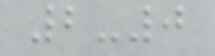2-0
